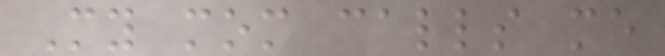My mom calls me
